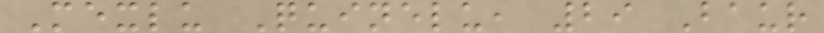Mexlu Quinelu, 29 Baur
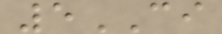5CI
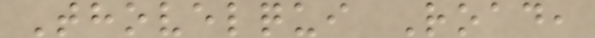Thovelqui Road,
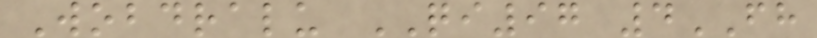Wobdralu QI97 4FH
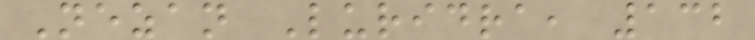Nezan Luridra, 132
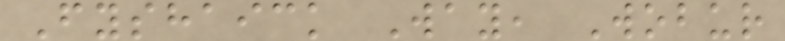Fyshaick Way, Wobur
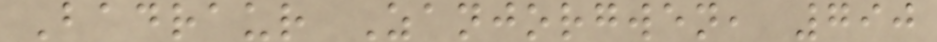Badraur Zanjorgwen, 790
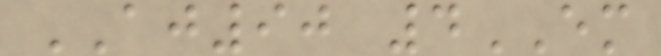AJ90 4EM
